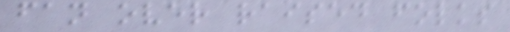fan over raised folks
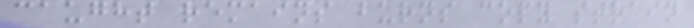caught remains burns copy strain
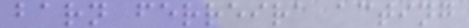barn ferreira acting
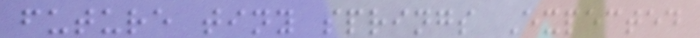future tiny springs Expected
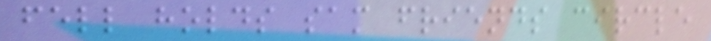fell holds sam friends circle
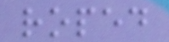roped
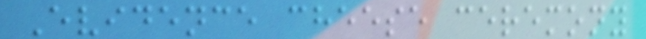Evidence cheese ceremony
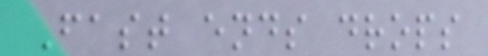Fast ends drops
